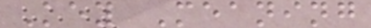Key Meaning
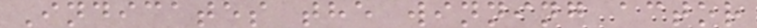Indicates the winning actor
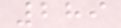289
